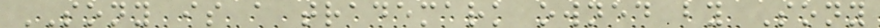SONY is a trademark owned by Sony
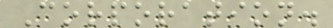Corporation.
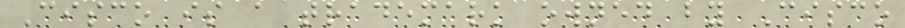Cisco is a trademark owned by Cisco
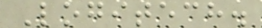Logitech.
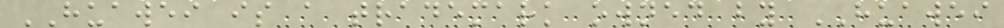HUAWEI is a trademark owned by HUAWEI
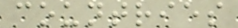countries
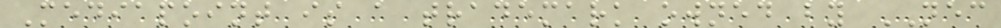Mediapoint is a trademark owned by NEC
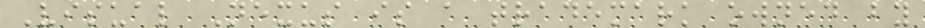Visual Nexus is a trademark owned by
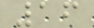16
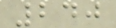240
